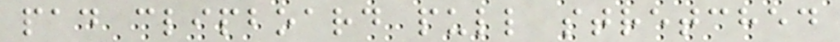pad clipboard pull stretched
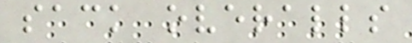sack overalls
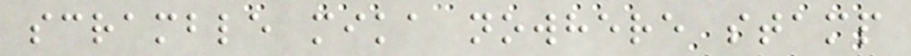scramble mika nowhere stamp
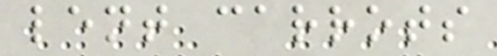lent carrots
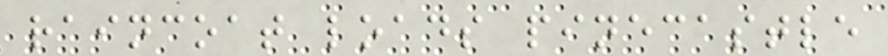raincoat loads pinecastle
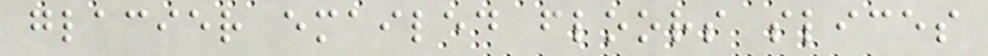glacier emailed floors slices
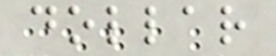dollar
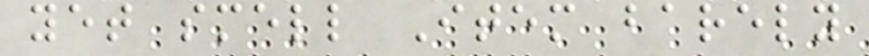yet smell Item barely
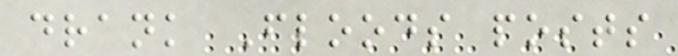drank Floods posts
